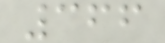366
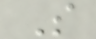S
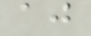aj
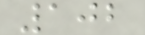102
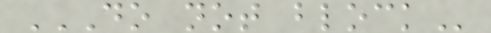DO NOT BLOCK
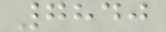7840
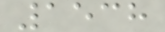1538
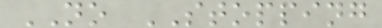NO STOPPING
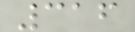316
